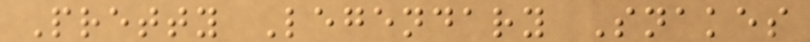Pretty Legendary Snakes
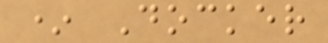* Docker
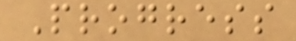Progress
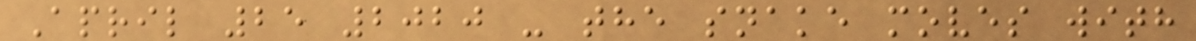April 25 2020 - the snake moves with
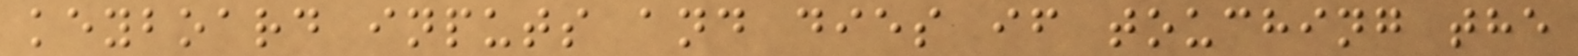keyboard inputs and dies if touching the
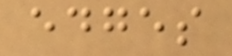edges
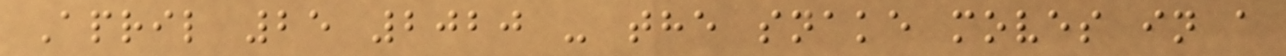April 25 2020 - the snake moves in a
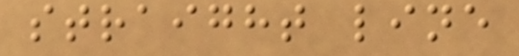straight line
